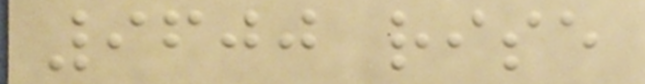9600 rise
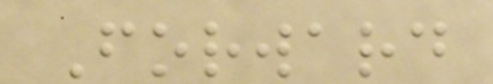Forward
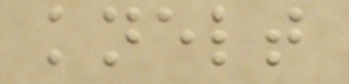knelt
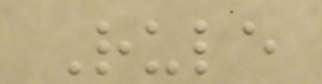Rule
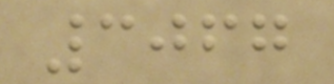3067
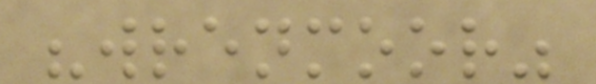"wrenmoor"
